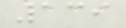139
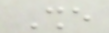She
